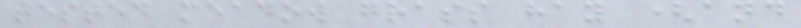tested meadow grass hay (and
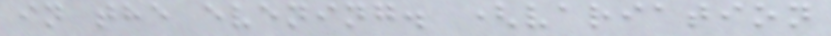in the evening. (variation
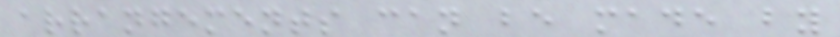arrangements can be made by
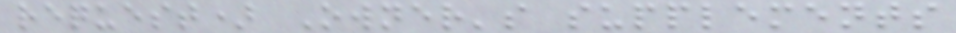request) Owner's supplements
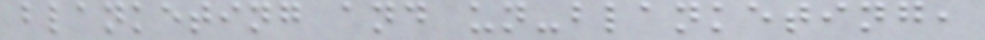blanketing and un-blanketing,
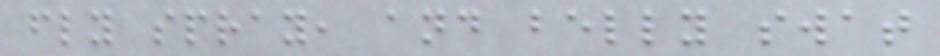fly spray, and belly swat
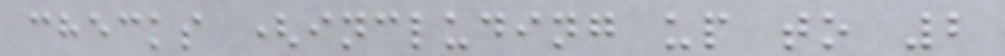checks (including up to 2
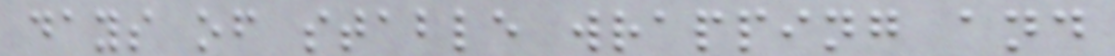days of stable wrapping and
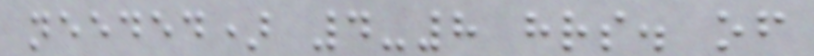needed) 4-8 hrs. of
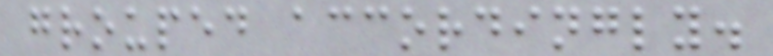grouped accordingly.
